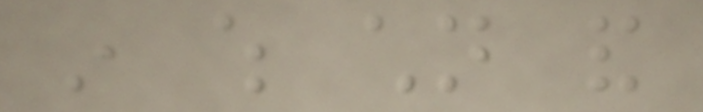in which children and
